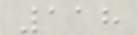118
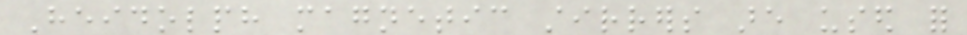Heidolph magnetic stirrers are used for
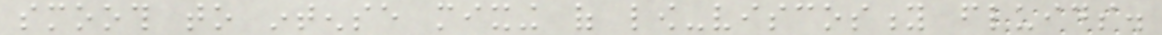smooth to intense mixing of low-viscosity fluids.
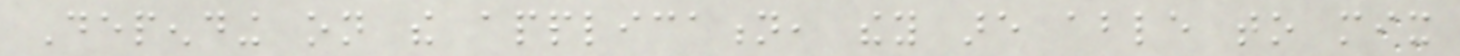Depending on the application, they are able to mix
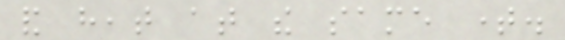and heat at the same time.
